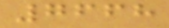7668
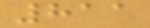811
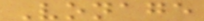Vonage
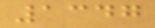1347
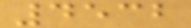4532
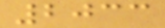2033
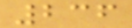236
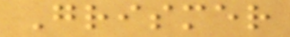Grismer
